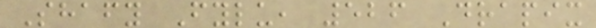Shafy Fylu, 526 Drapix
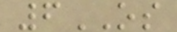6OS
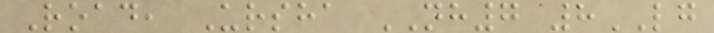Road, Ursha NH7 8LG
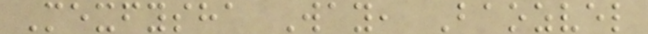Mexfysha Way, Baozvel
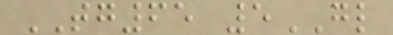TG65 5GL
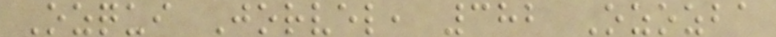Ozqui Jorvel, 382 Ozozba
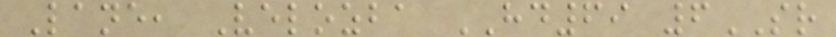Lane, Velozba HD69 6SR
